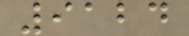9124
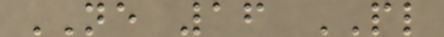NE 16 PL
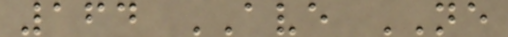164 AVE NE
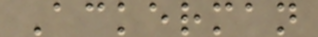Ackerman
